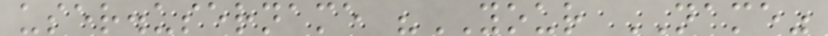user.username "YOUR NAME"
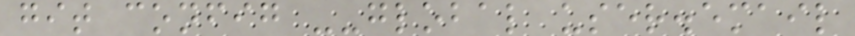git config --global user.email
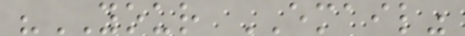"YOUR EMAIL"
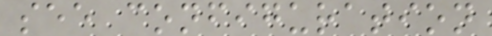see configuration
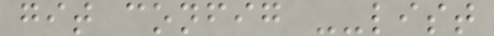git config --list
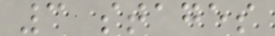3 stages
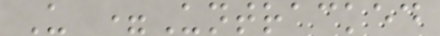U =Untracked
